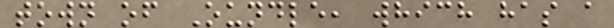town of Oundle, which has a
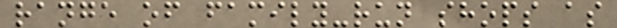range of family-run shops as
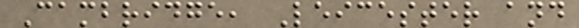Cambridge, Leicester and
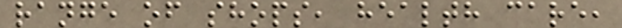range of shops, health care,
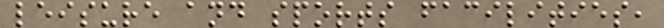leisure and sports facilities,
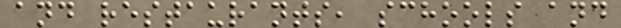and restaurants, schools and
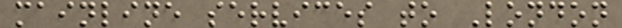mainline services to London
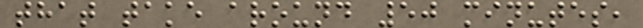that take around 50 minutes,
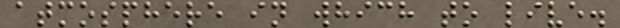atmosphere in which to live.
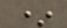*
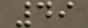49
